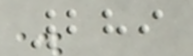289
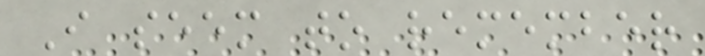I seem to remember
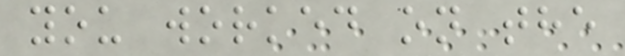you worked on the
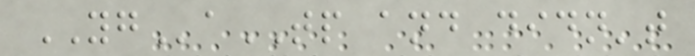YGaTP and didn't
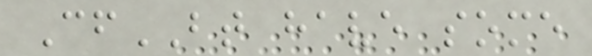CfBT have some
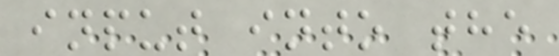input into the
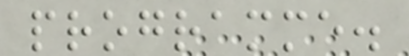programme.
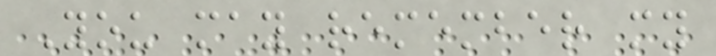You may remember my
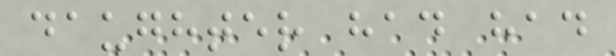daughter had had
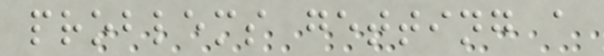problems getting a
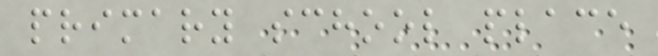primary school place
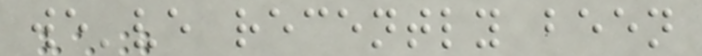we've recently been
